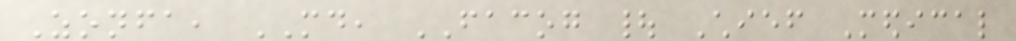Zonfa, MD, FACOG | Chief Medical
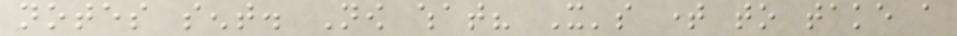notes sent. Now what? It's time to take a
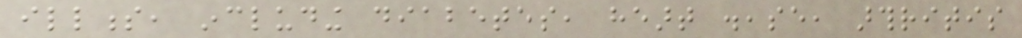illness, including diabetes, heart disease, arthritis
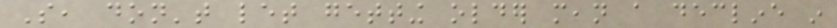So, don't let getting older mean a decline in
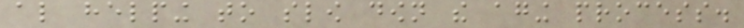also helping to slow down the aging process.
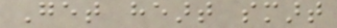Get heart smart
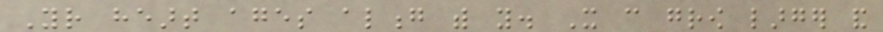Your heart ages along with you. It can grow larger and
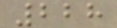228
